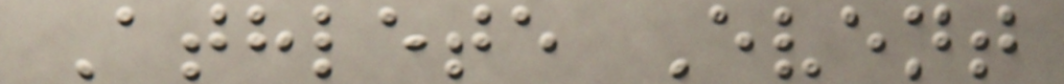Athlete Event
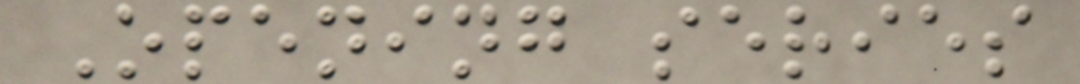Opening series
